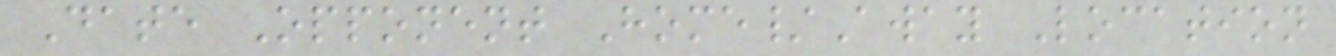Date Opponent Home/Away Location
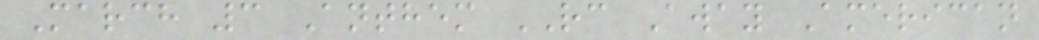March 3 Anthem RC Away American
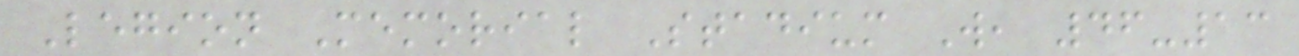Legion Memorial Stadium W, 46-13
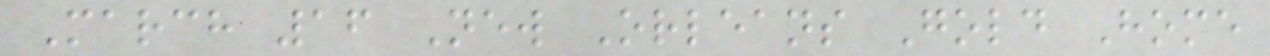March 16 New Orleans Gold Home
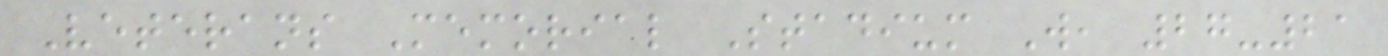Veterans Memorial Stadium W, 27-21
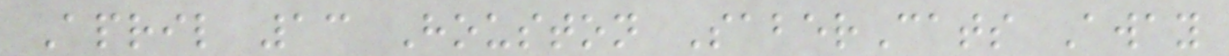April 13 Houston SaberCats Away
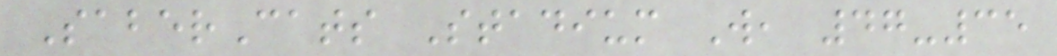SaberCats Stadium W, 47-35
